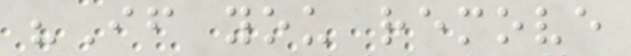"If you remove
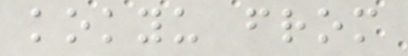kokyu from
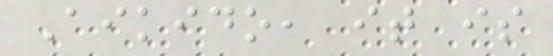Aikido, it is
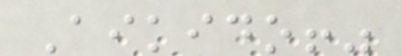Aikido!"
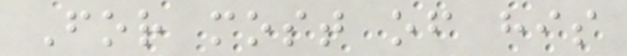For most of his
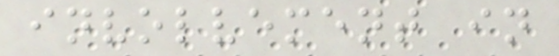involvement in
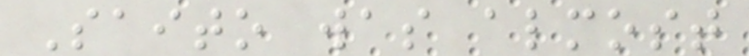Saito was almost
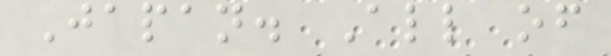Japan. All of
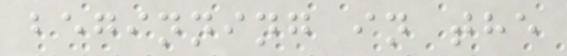beginning in the
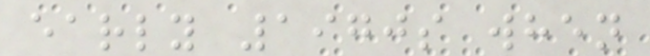early 1970s when
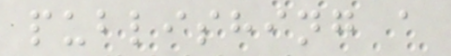publishing a
